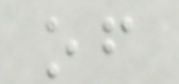of
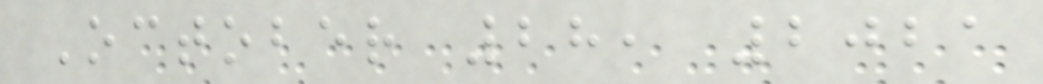October 28, 2021
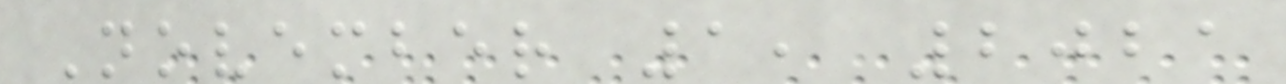November 1, 2021
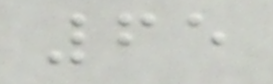65
